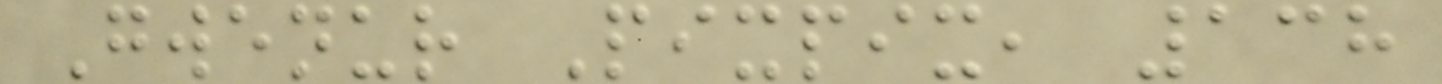Gwenur Pixpix, 138
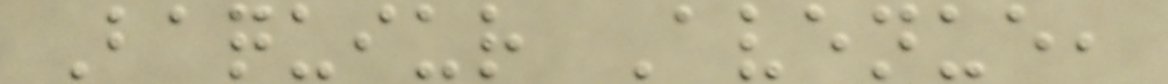Baquiur Avenue,
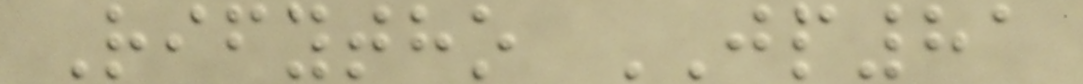Rifytho JP81
